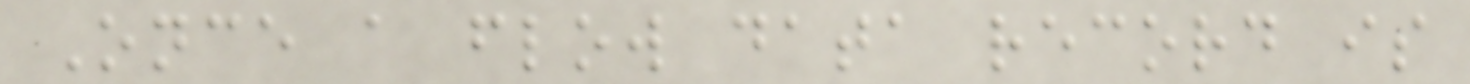Once a flow data record is
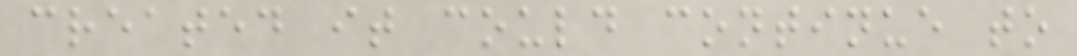created it could continue to
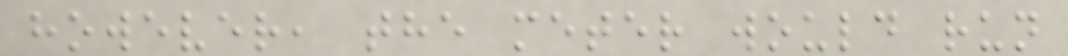however, the meter would run
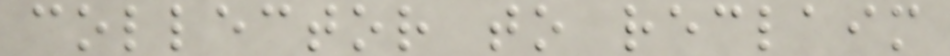collector to reclaim
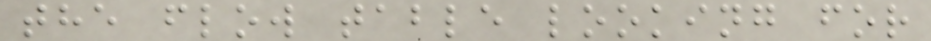the flow table looking for
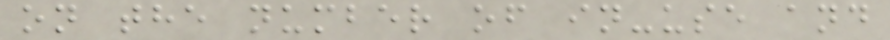on the number of in-use and
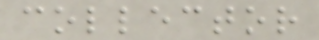collector
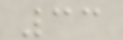33
